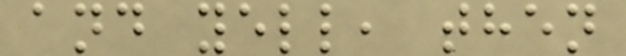and yell, then
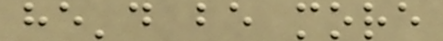he'd be more
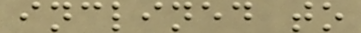inclined to
